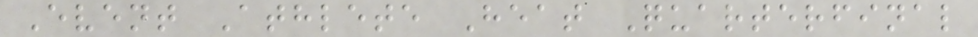Event Athlete Heat Quarterfinal
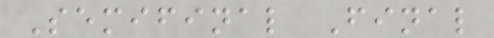Semifinal Final
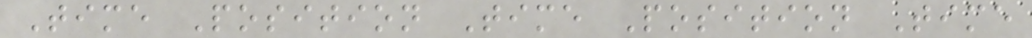Time Position Time Position Time
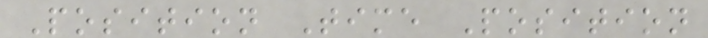Position Time Position
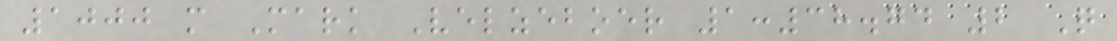1000 m Mark Velzeboer 1:38.74 2 Q
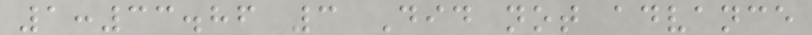1:33.86 3 Did not advance
